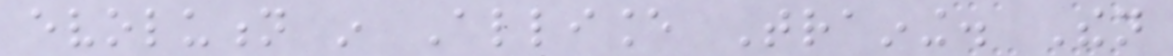evolution in Alliance Training. Then
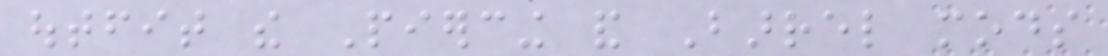outfit the Piercing and Barrel mods
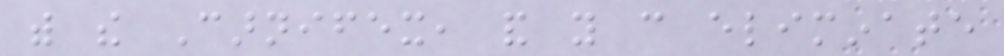with the Carnifex, and you can eliminate
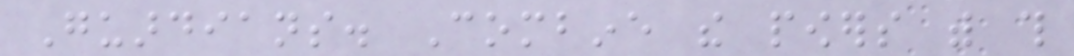Guardians. Combine the powers with this
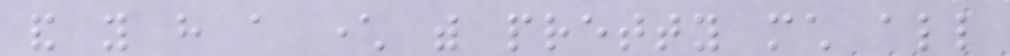and you have a character with pretty much all
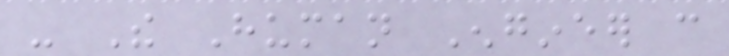- The Human Engineer can
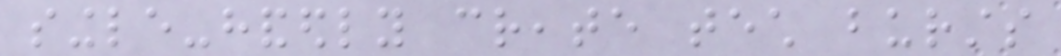single-handedly create tech bursts
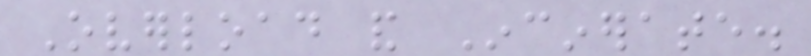Overload and Incinerate.
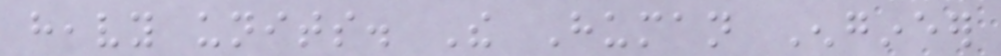heavy units. The Human Engineer
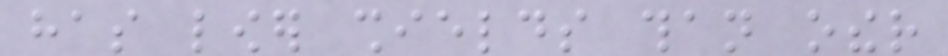has lower shields than other
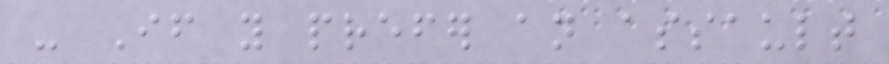- If you prefer an assault
